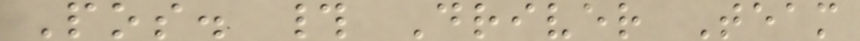Pos. # Driver Team
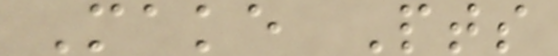Make Pts
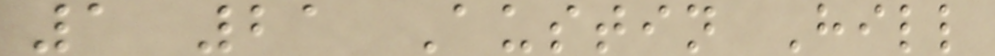1 21 Austin Hill
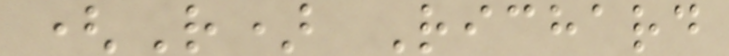(R) Richard
